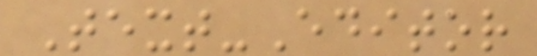Text-Editor
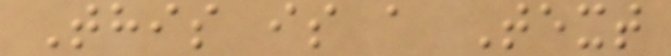This is a Text
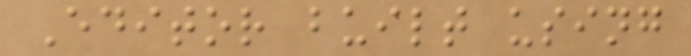Editor built using
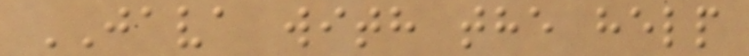JAVA with the help
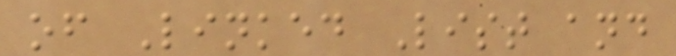of Linked List and
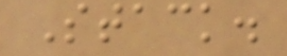Stack.
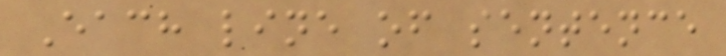Each line of sentence
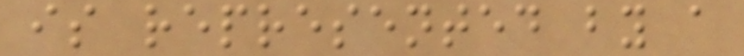is represented by a
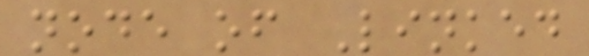node of Linked
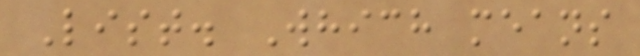List. Which means
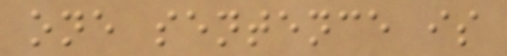one sentence is
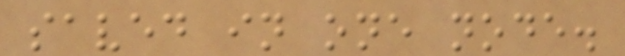saved in one node.
